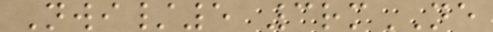Nwi/5 3rmNE
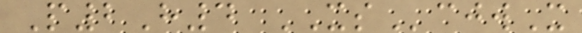P2H4 XScjwX
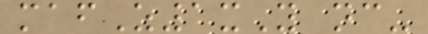mafZ1xY nc-
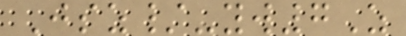Jsz/-yw7Z
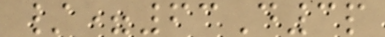/=63D3p
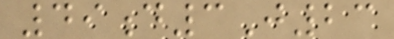49d3J23
